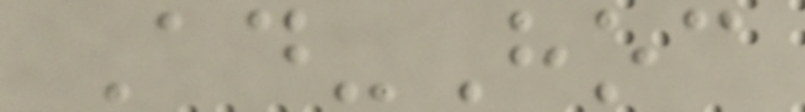Ad-Hoc
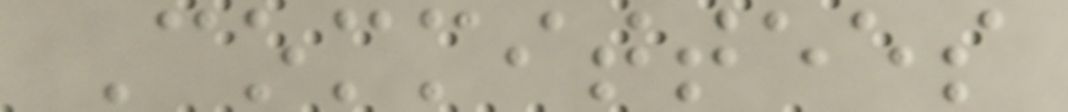Committees
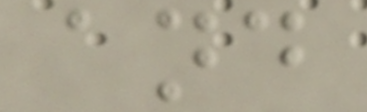and
